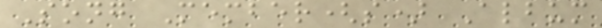Song Member(s) Album
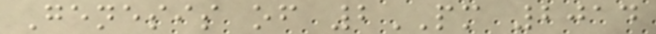Genesis of 2PM 2014
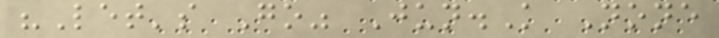"Let's Go" Jun.K None
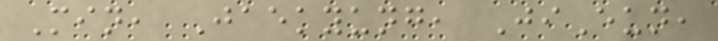Min, Jaekyung, JiEun,
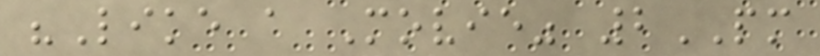"Like a Movie" 2PM
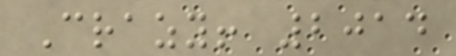Crazy! 2014
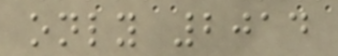only 2014
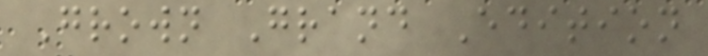Grown Grand Edition
